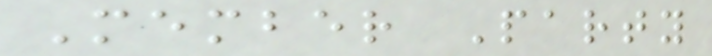Member Party
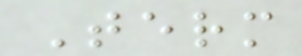Term
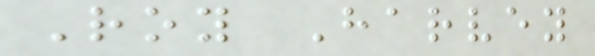Roy Harvey
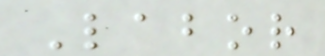Labor
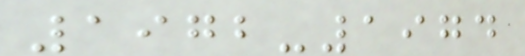1972-1974
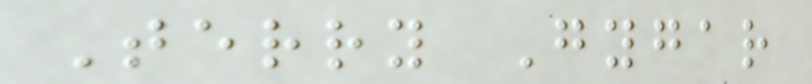Terry Gygar
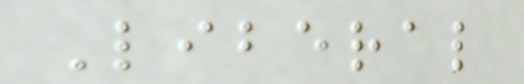Liberal
